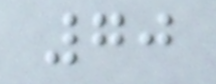70
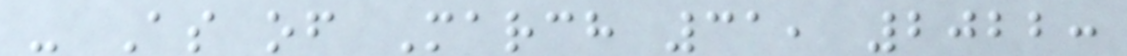- As of March 31, 2022:
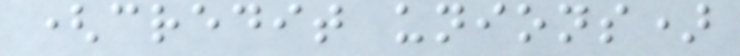(credit unions)
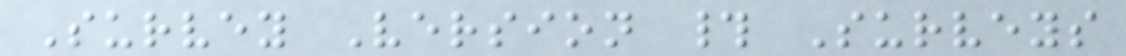Survey Version # Surveys
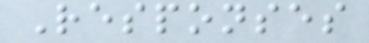Responses
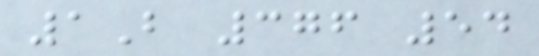1B 376 54
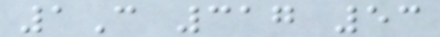1C 317 53
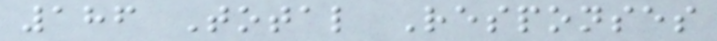186 Total Responses
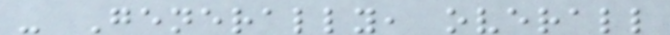- Generally, overall
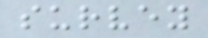survey
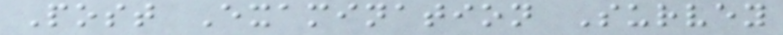Post Examination Survey
